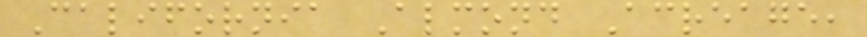California Almond Acreage,
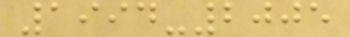1994-2005
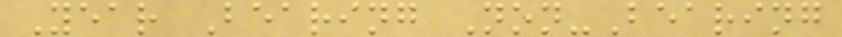Year Bearing Non-Bearing
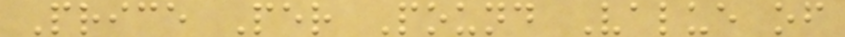Price Per Pound Value of
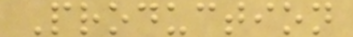Production
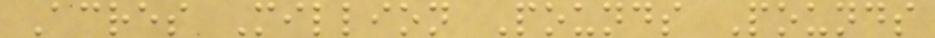Acres Million Pounds Pounds
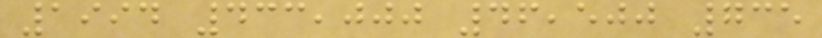1994 433,000 46,500 735
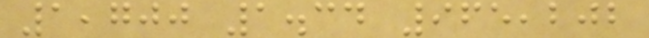1,700 1.34 965,202
